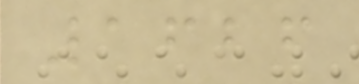1626
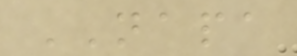NAPA
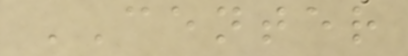CENTER
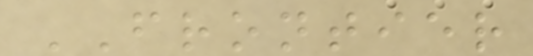FRONTIER
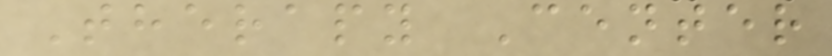Therapy Center
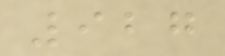927
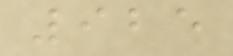925
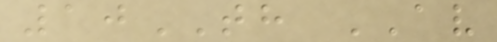10TH AV
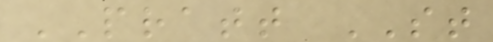PRATT ST
